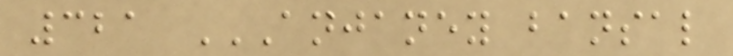321 ANJANEY BANSAL
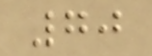70
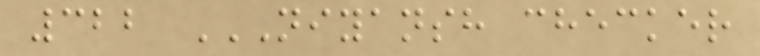322 NIYANSH CHECKER
